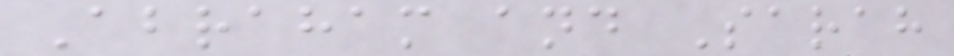Abraham and Sarah
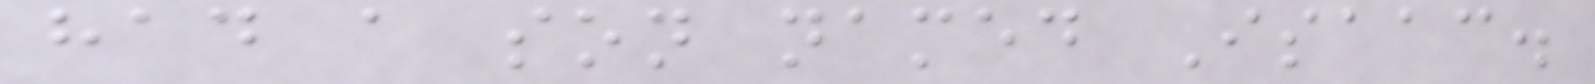had a son named Isaac.
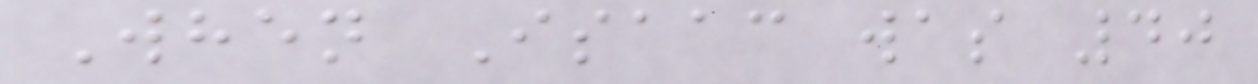When Isaac was 40
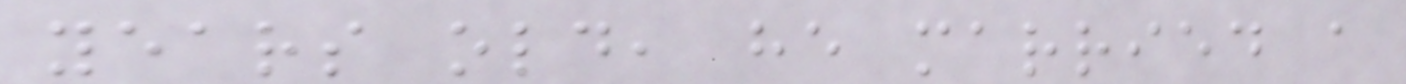years old, he married a
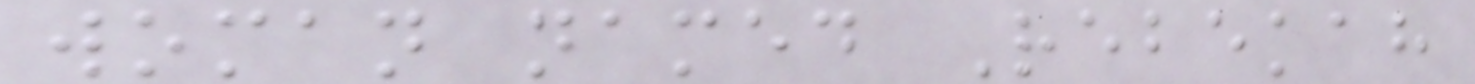woman named Rebekah
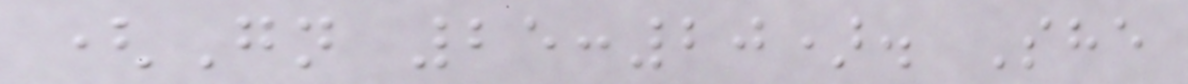(Gn 25:20). She
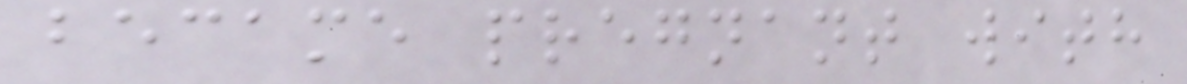became pregnant with
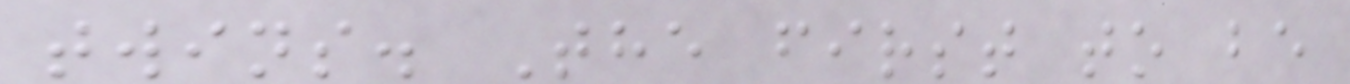twins. The first to be
